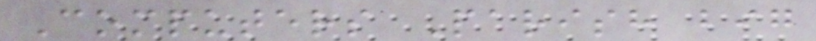Computers Parish big
